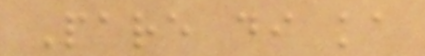Pare di ka
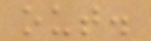out.
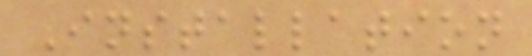Installation
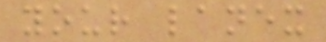your lanex
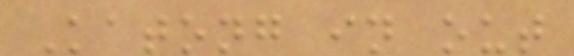Katong in out
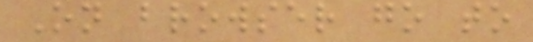On browser go to
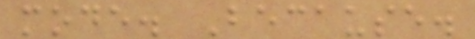mode. Because.
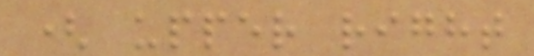( upper right
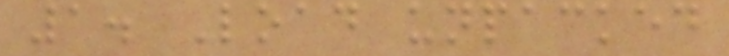1. Load unpacked
